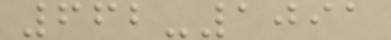662-1091
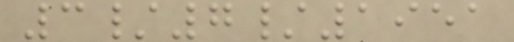3/7/1951
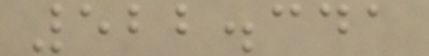522.341
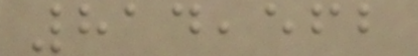814,562
